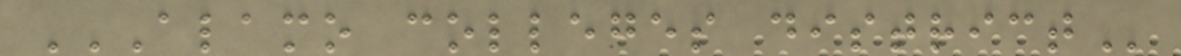ALAMO COLLEGES DISTRICT
